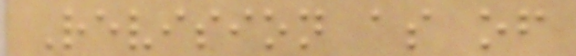Revision as of
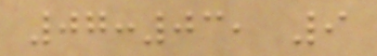07:03, 9
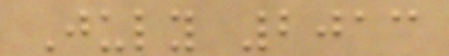July 2013
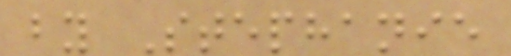by Stephanie
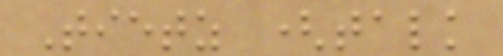Tietz (talk
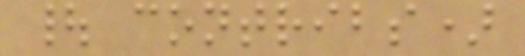| contribs)
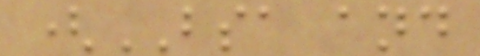(BSA and
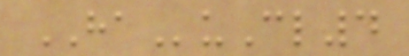HAuCl4
